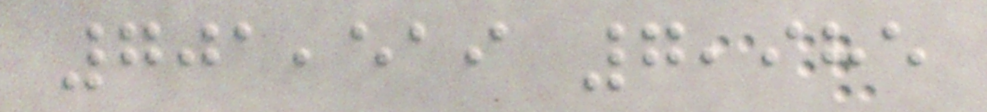701,519 7,985
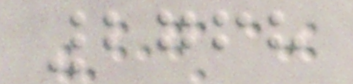2768
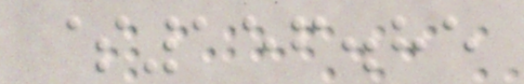$156.85
